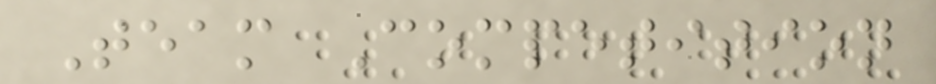Team Competition
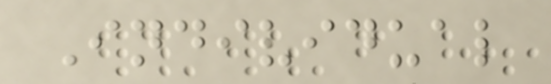Individual
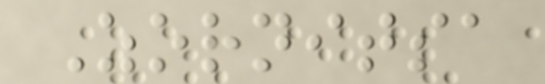Zornitsa
